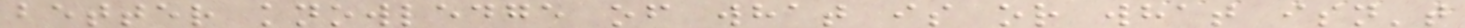better knowledge of what is or what isn't
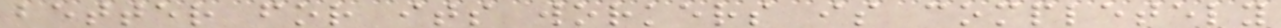better for its workers is completely
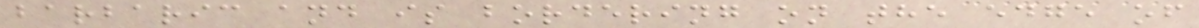barbaric and is bordering on the edge of
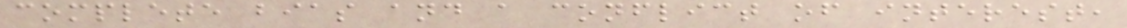complete bias and a conflict of interest,
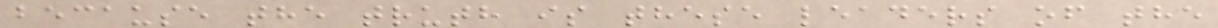because the truth is these leaders of the
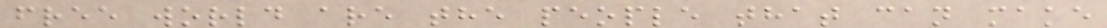free world are the people that can make
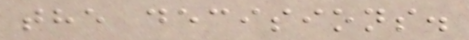the decisions.
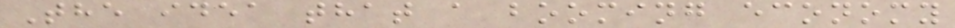The idea that a booming economy
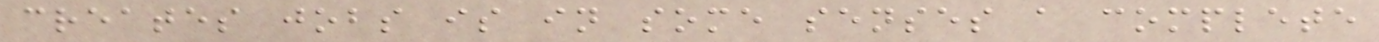creates jobs is in some senses a complete
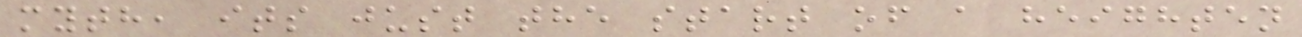myth, its just the start of a heighten
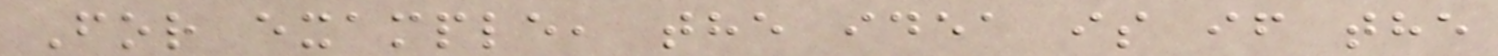For example, the idea is if the
